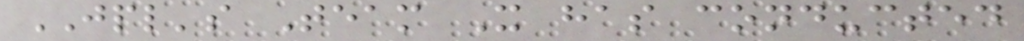JPL's Team X has conducted
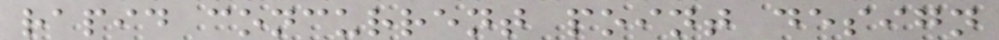rapid concurrent point design
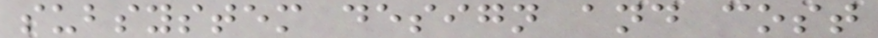subsystem design and cost
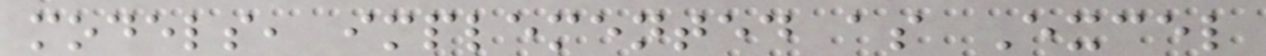models, implemented as Excel
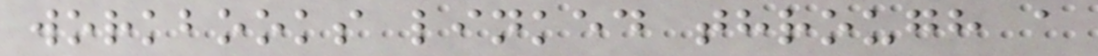workbooks linked through a
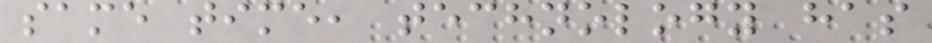same time, technology has
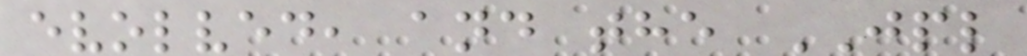evolved, and the JPL
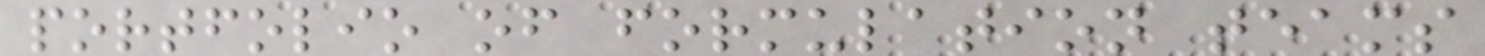portfolio of formulation teams
